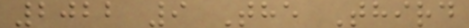2022 9 The Third
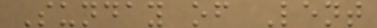Sunday of Lent
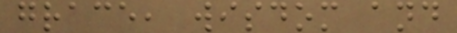grace, wisdom and
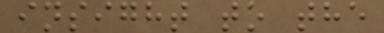insight to the
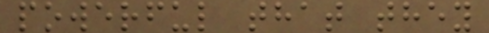powerful that they
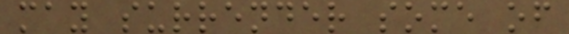may surrender some of
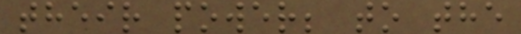their power; to the
